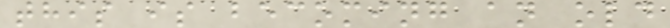this is becoming an old
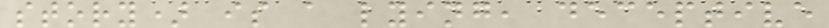story) is a lying, deceptive
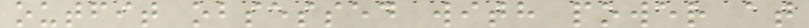outfit obsessed with power at
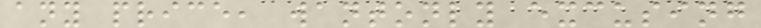any price, wantonly excusing
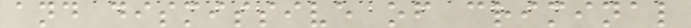and dismissive of criminal
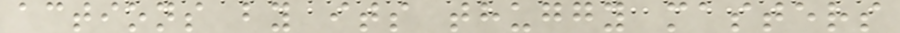actions by its thuggy masters
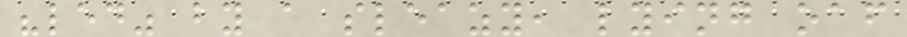"led" by a sleazy, lying oaf
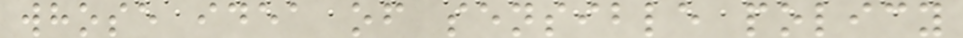whose idea of sensible policy
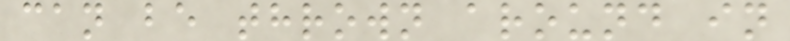can be thrown around in
